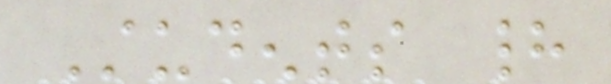Students had
